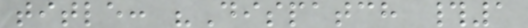title: "Dispatch #1
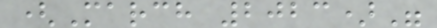(March 2023)"
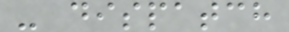- dispatch
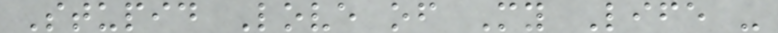Stupid Love of My Life -
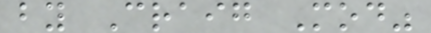by Craig Mod"
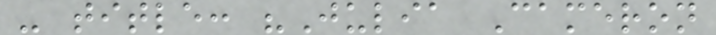- title: "Julia Cameron
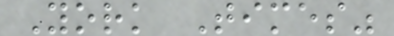York Times"
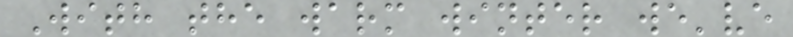With the warm winter we've
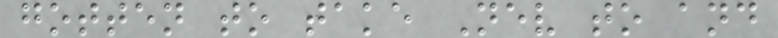gotten to take Nev to and
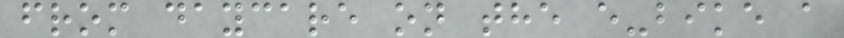from daycare on the e-bike a
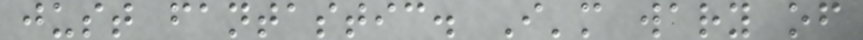just fantastic. I'm wary of
